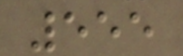555
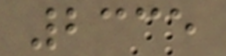2335
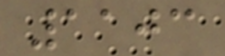1103
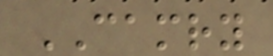CAMRY
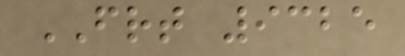FRT 9325
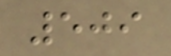509
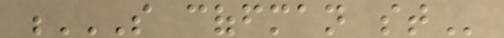S COFFMAN ST
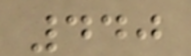440
